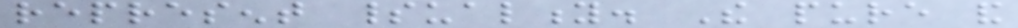represent spirituality. The pure and
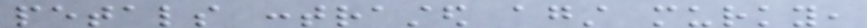petals contrasted against murky,
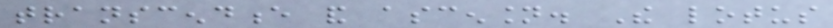transcendence and ascension. The lotus
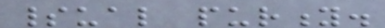spiritual purity.
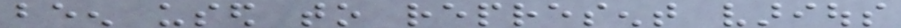been used to represent various
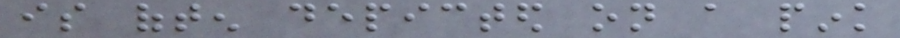is often depicted on a pink
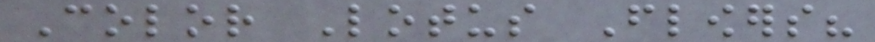Color Lotus Flowers?
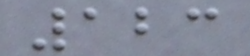123
